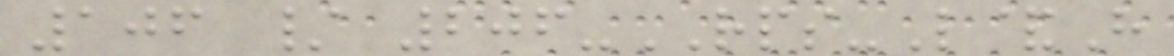106 / 206-RPS-L&H
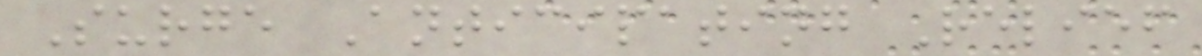Surge Anticipating Relief
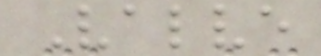Valve
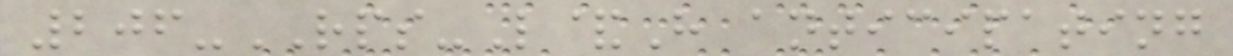206-RPS-L&H anticipating
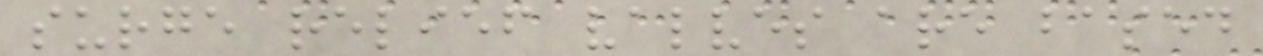surge relief valves are based
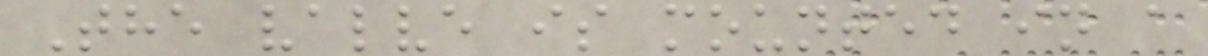The valve is mounted in a
